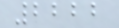2222
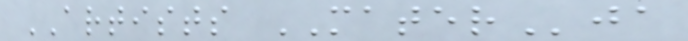ARTISTS MATERja
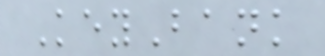KeyBank
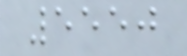5550
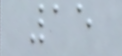15
